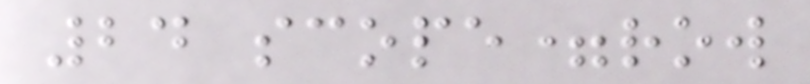24 scope=row
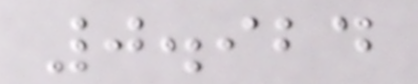0.924
